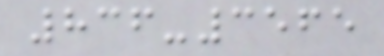836-3565
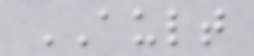AULT
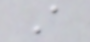A
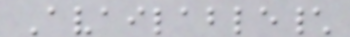Available\
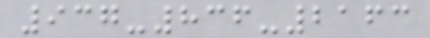937-836-2163
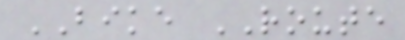BIKE ROUTE
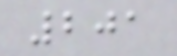201
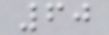60
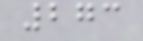273
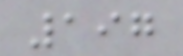197
